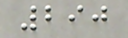290
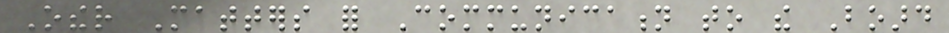Other Matters for Communication to the Board
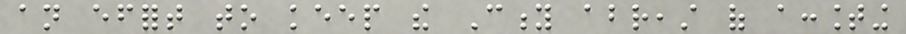an effort to keep the City abreast of accounting
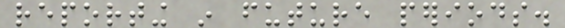reporting in future periods.
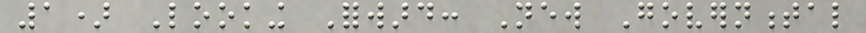1) Looking Forward: New Governmental
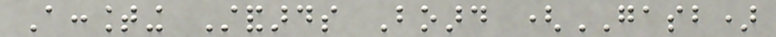Accounting Standards Board (GASB)
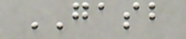GASB
